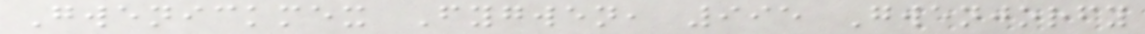Gwenickmex Fygwen, 995 Gwenjorfy
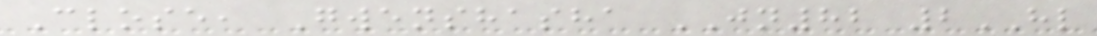Close, Gwenshasha JN82 2HL
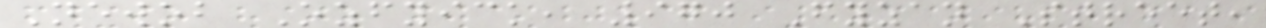Newob Ozfyick, 970 Fyzan Street,
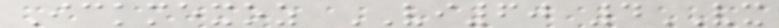Ickmexoz VI60 4VX
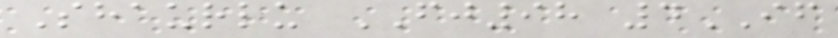Shaurlu FJ98 4IF
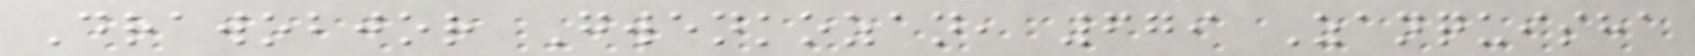Drawobjor Gwenkozan, 679 Zanquisha
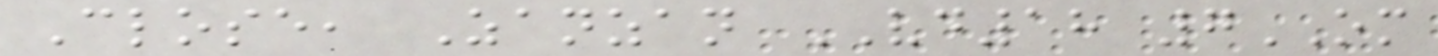Close, Zanzan VD18 7OM
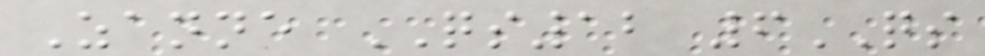Zanne QS12 6QS
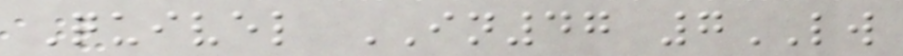Quivel IN47 7LW
